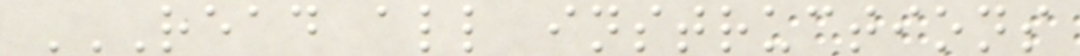READ ALL INSTRUCTIONS
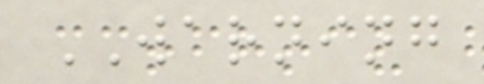WARNING
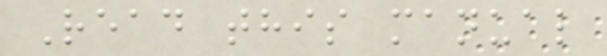Read this manual
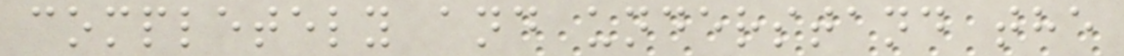completely and understand the
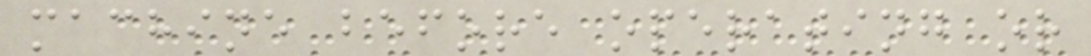machine before operating or
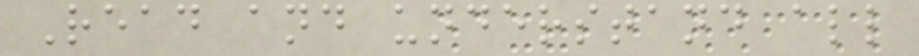Read and understand all
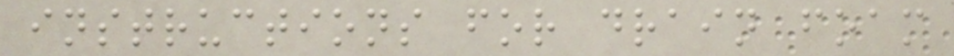instructions for drain foam
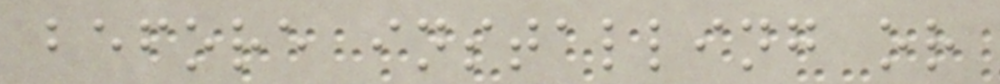before installing or
